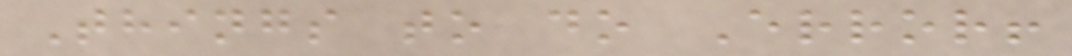Things to do Error!
